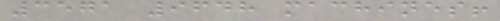3571 9648 machines!
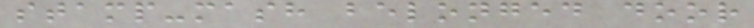stamp-mash belonged door
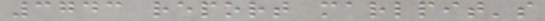3743 report marlpit's
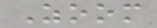Zoom
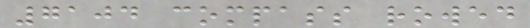7104 compass rowed
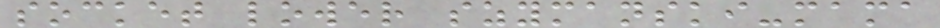socket lower szymanski-mama
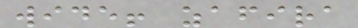wide! zafira
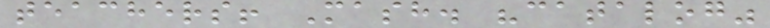teachers! Mash. "catalog"
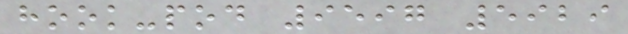hook-pod 9597 5929
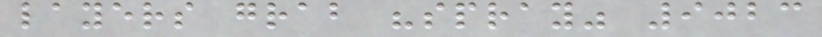layers grab "spray" 9023
